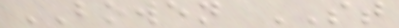BOWEN ST
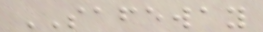SAFEWAY
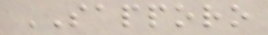SAPPORO
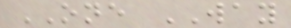ONE WAY
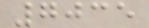7035
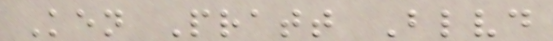Ken Pratt Blvd
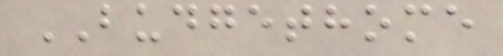BUDGETHOME
